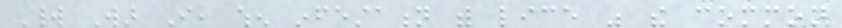World War I, when infestation with lice was the common
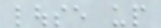louse up
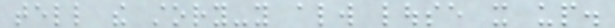tell the story-you always louse it up.
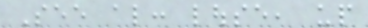See also: louse, up
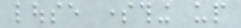louse something up
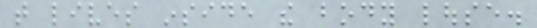that lives inside the body louse.
